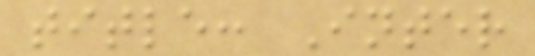title: Inter
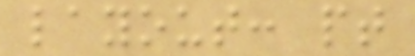layout: pt
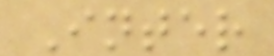Inter
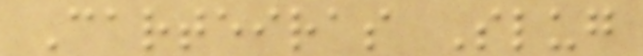Carteiras Slug
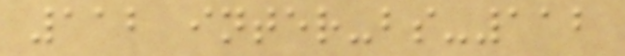112 inter-bs-112
